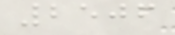2506
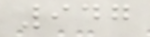947
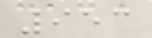953
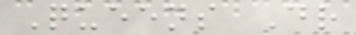Queens Dr
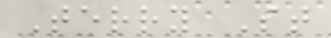Terry St
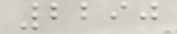2290
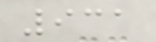931
